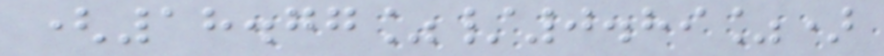(18.77%/0.89%)
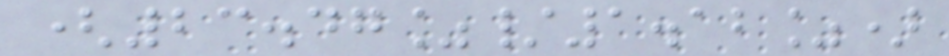(23.47%/1.12%)
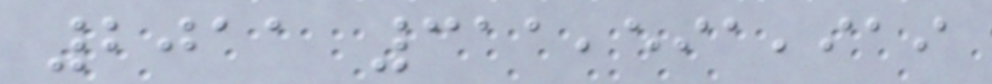2011 311,591,919
